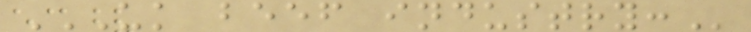UK BEEF INDUSTRY:
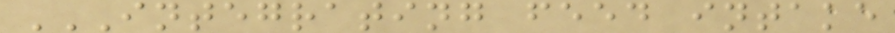INTEGRATING FEED INTAKE
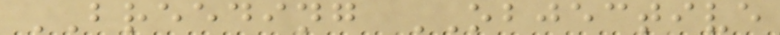BREEDING OBJECTIVE
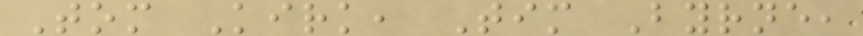Tom Kirk, Tim Byrne,
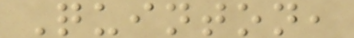Quinton,
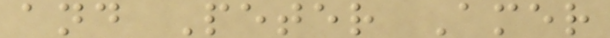and Peter Amer
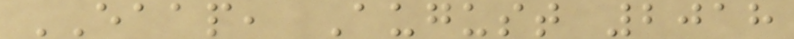EAAP, August 2018
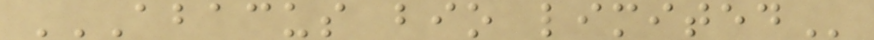ABACUS BIO LIMITED
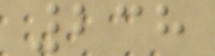238
